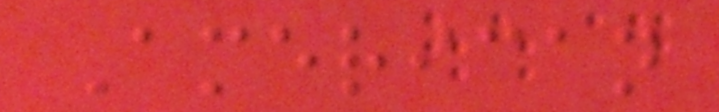American
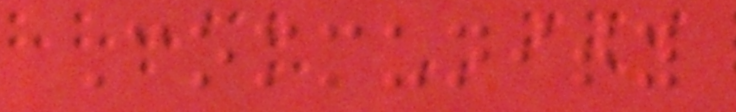Community
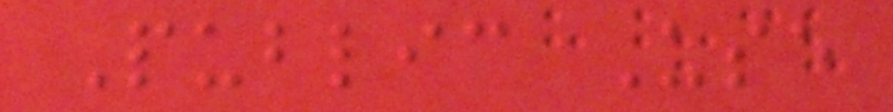Public Use
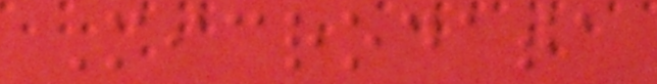Microdata
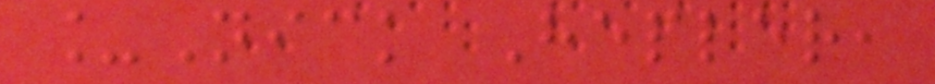_Nick Hepler,
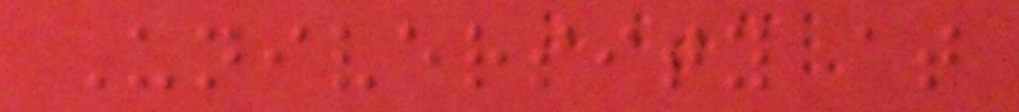University at
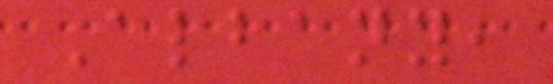Albany,
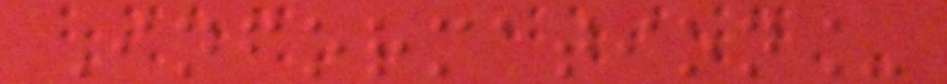Information_
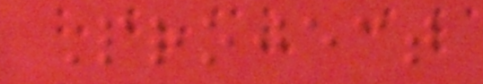Project
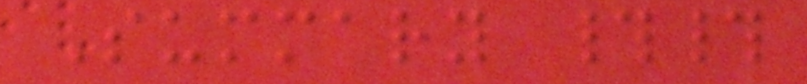Summary ##
